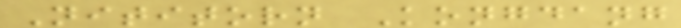Nititorn Kongdang
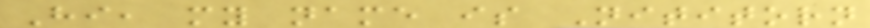Hi, my name is Nititorn
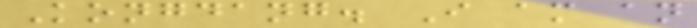Kongdang. I am an
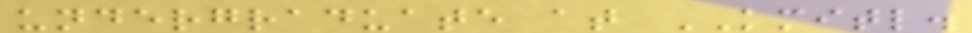undergraduate at KMITL.
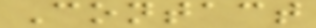Contact
